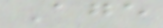Age
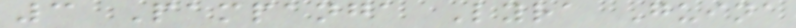3 Pampanga Lyra Guina
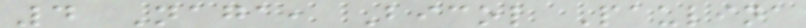4 Naga, Bicol Paulina
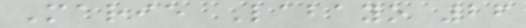Marie Labayo 26
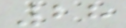28
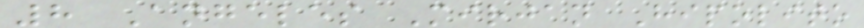8 Angeles Mirjan Hipolito
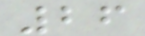26
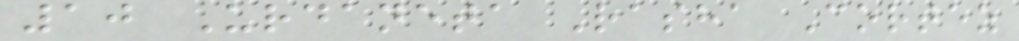10 Urdaneta Rasha Cortez
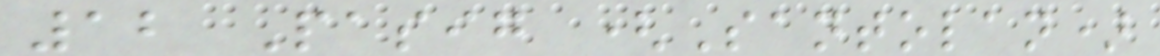12 Pasig (Santolan)
